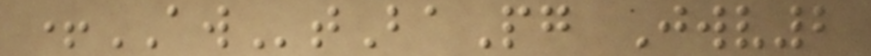+AWtBaPg Jwv2
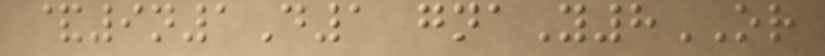&9n1D1 gnaY8OR
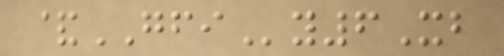&GFIy6Xb
